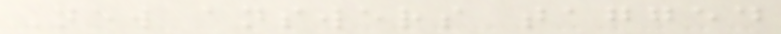New answers tagged
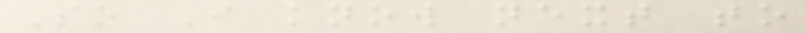So I know next to
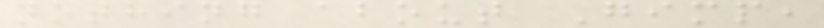nothing about Gimp,
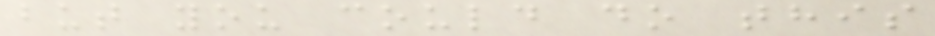but you could do this
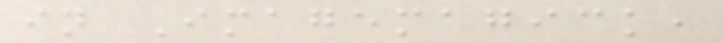in Imagemagick,
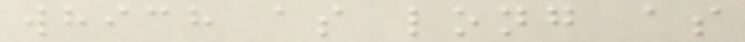which as long as
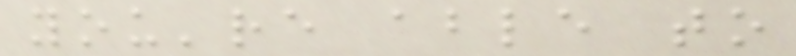you're able to
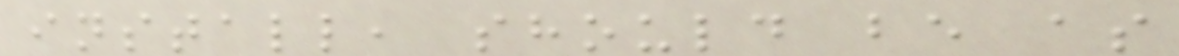install, should be as
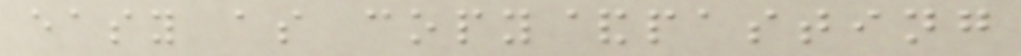easy as copy&pasting
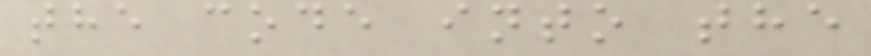the code into the
